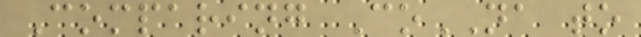Comparing CoNA to
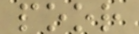poor
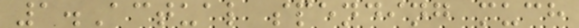1.Actual spending much
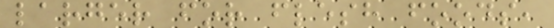larger for flesh foods,
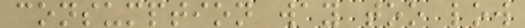consumption way too low
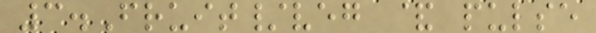3.Fruit/veg & pulse
